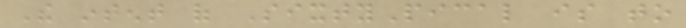The intent of SixtyPical is to
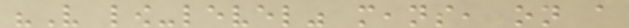"Very low-level" means, on a
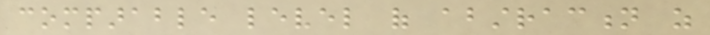comparable level of abstraction as
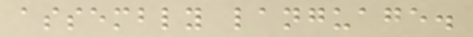assembly language.
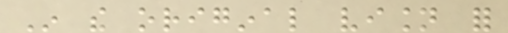In the original vision for
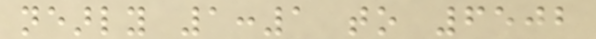nearly 1:1 to 6502
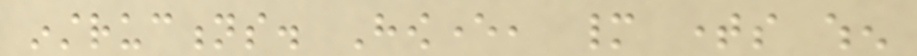instructions. However, many times when
